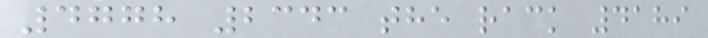4778 2343 the rack 4189
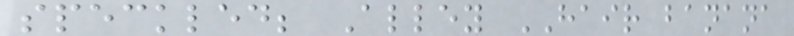speckled; Alley HAIR banana
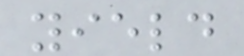yield
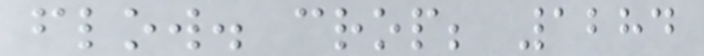flow. crop; 1284
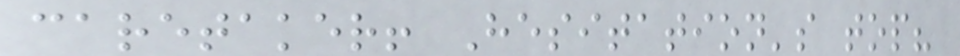caretaker! Hesitation's top?
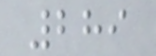289
